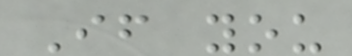If you
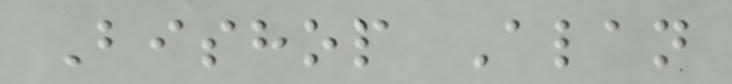Bishop Alan
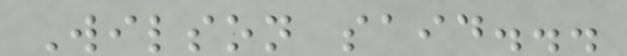Wilson said...
